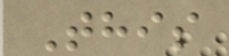This
